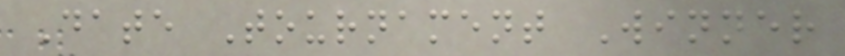Date Tournament Winner
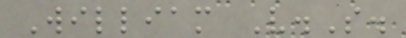William V.S.
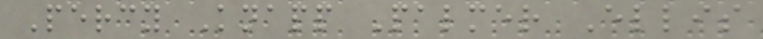Percy Knapp Palmer Ellis
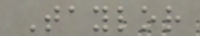Taylor
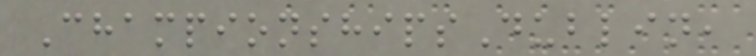ChampionshipsDublin,
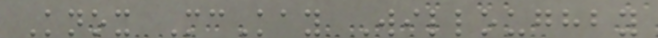Knox McKay Willoughby
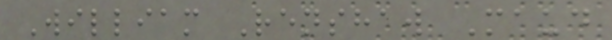William Renshaw Maud
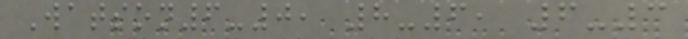Watson6-0, 8-6, 6-3
